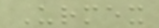Urmex
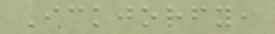Ickjorfy,
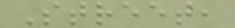Street,
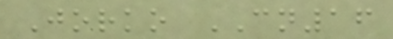Jorko CN16
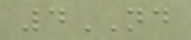4ND
